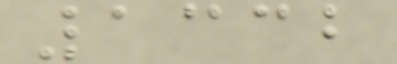1332
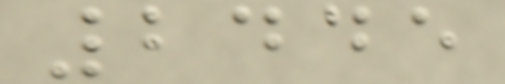2445
